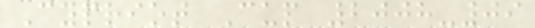Cypriot Cup 2008-09
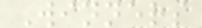Winners
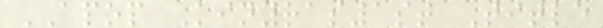APOP Kinyras1st Title
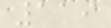119
